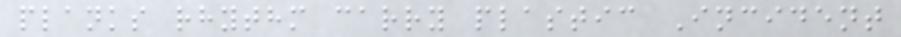planks rhythm carry plastic Incident
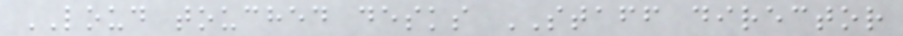LOUD touched desks STAFF director
